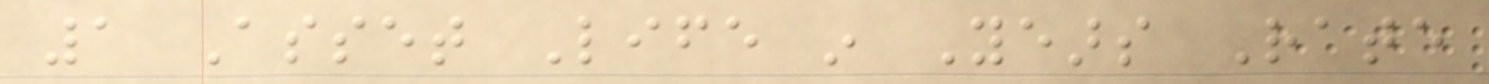1 Asset Life in Years Rate
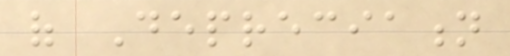of Depreciation
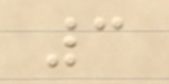3
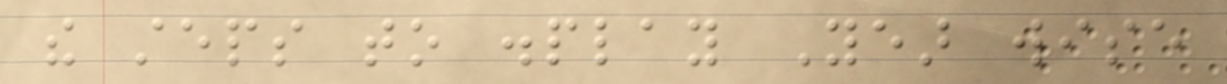the steps to display Year wise
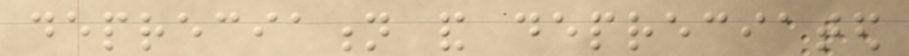depreciation and depreciated
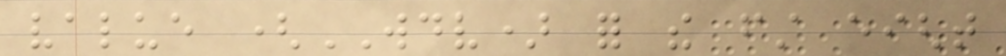value (WDV) for the first eight
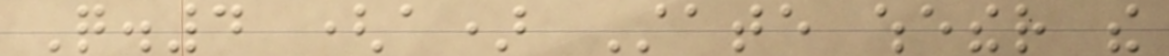Q.4 (a) State whether the
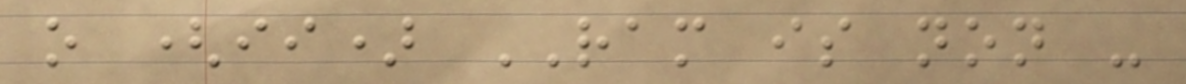o (ii) RAM is non -
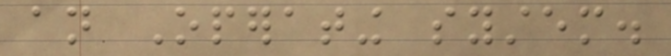an Operating system.
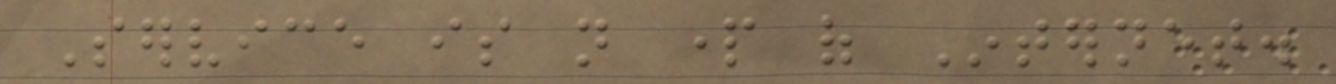Service is not part of Internet.
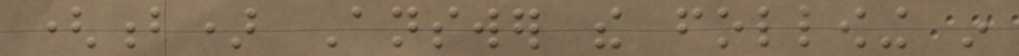(b) Answer the following in
